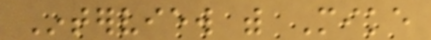Interview with Mike
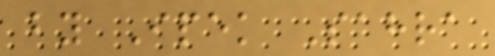by Ipek Sahra
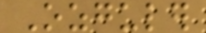Ozguler
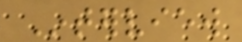Interview
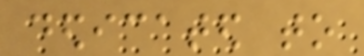dedicated to
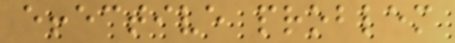effective problem
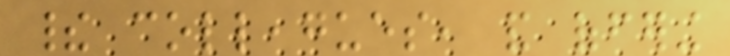their colleagues, and offering
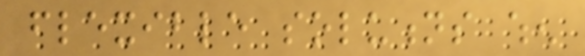flexible solutions when
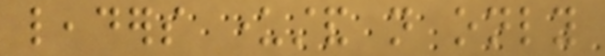leaders understand not only
